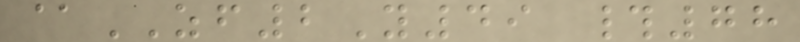@ZF2Y49 #78
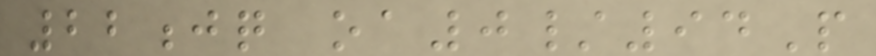22jq oa0/94P
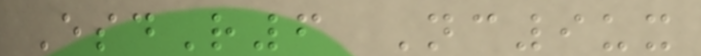EsdR6 Nc9ux
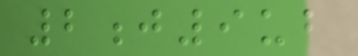2j9ub
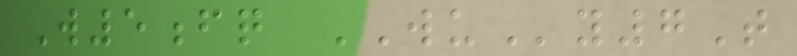W5fq WUy7T
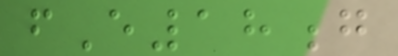fE18g
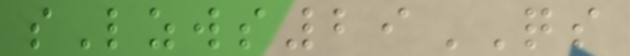sLzws29QS
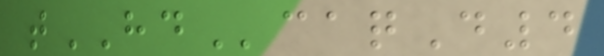tHDcaqD4
